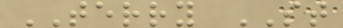TERRY ST
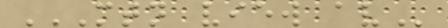MTN VIEW AV
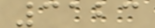3123
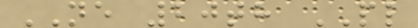NE 20th PL
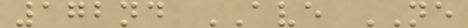172nd AVE NE
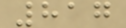817
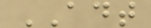ADT
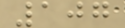107
